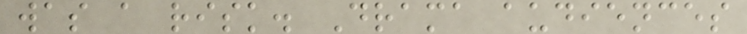was a risk. Drama audiences
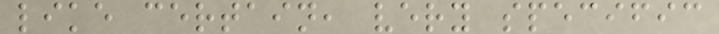like certain, very specific
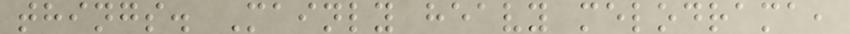things. Mainly heavy melodrama,
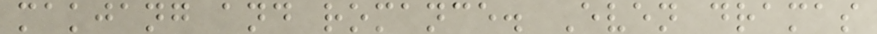makjang and romance. Even dramas
